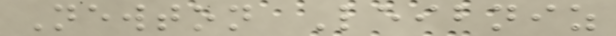Newton Leibniz
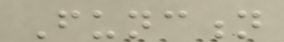Function
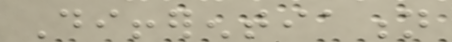Differentiation
